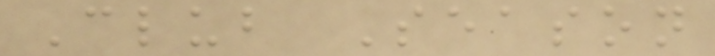Club Season
